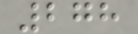278
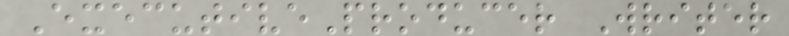ExecutiveProducer Writer
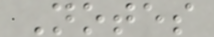Notes
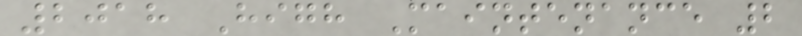2018 High Maintenance 2
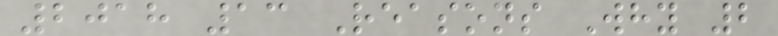2018 13 Reasons Why 2
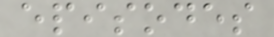episodes
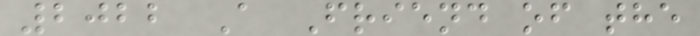2022 A Friend of the
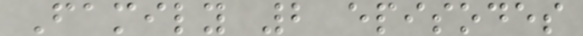Family 2 episodes
